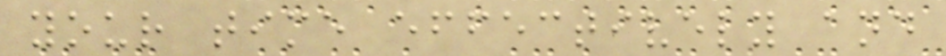your time effectively and
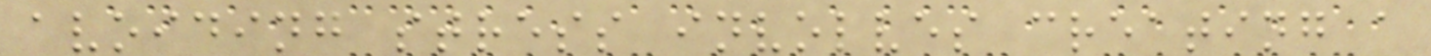avoiding stress involves creating a
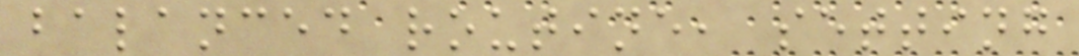balanced routine, setting
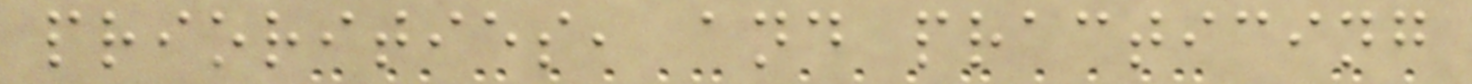priorities, and practicing
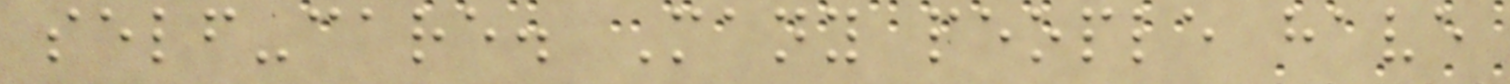self-care. Many people have
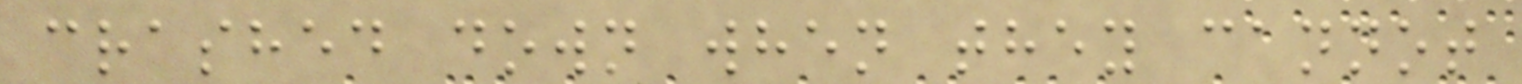crashed down when they cannot
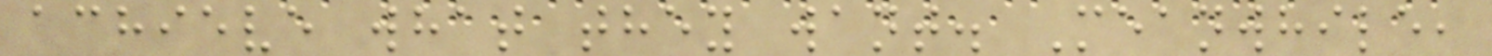achieve what they want. Meanwhile,
